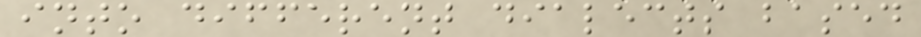into different dialects based
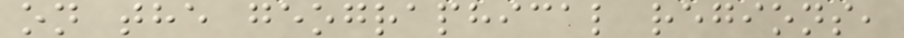on the geographical regions,
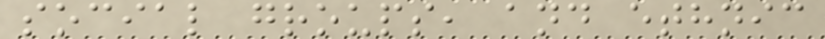social groups, and ethnic
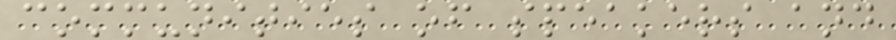communities of speakers and
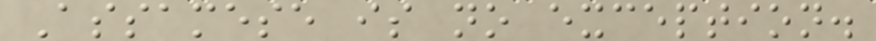Assamese is no exception.
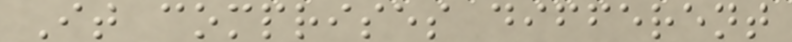It comprises different
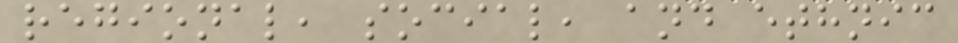regional, social, and ethnic
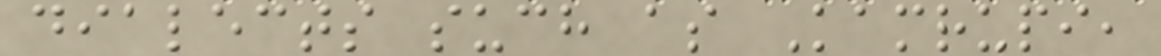dialects such as Kamrupi,
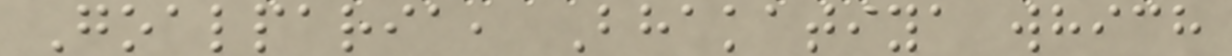Goalparia, Bhakatiya which
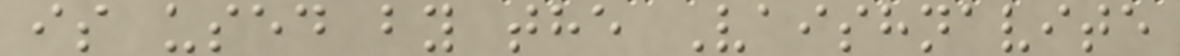is used by the Vaishnavite
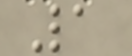1
